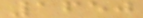1650
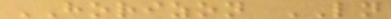HORIZON LN
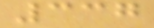337
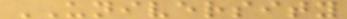UNIVERSITY
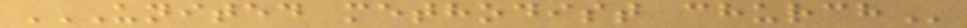UNITED METHODIST CHURCH
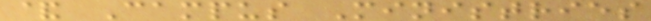& Campus Ministries
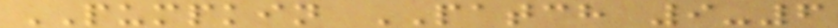PUMPKIN PATCH 9-6
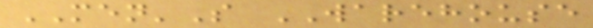MEN'S WAREHOUSE
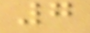7
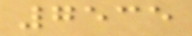7535
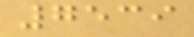7539
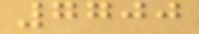7700
